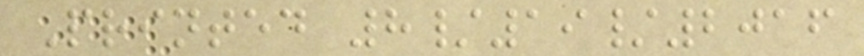Printed 8/19/2016
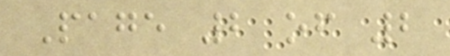Page 2 of 2
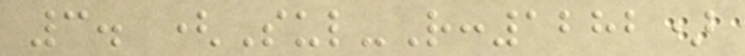3. (Sul-R:1282)
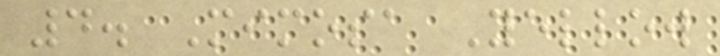4. Mimosa Yellow
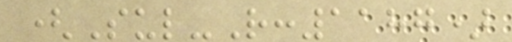(Sul-R:1187)
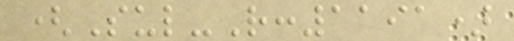(Sul-R:1191)
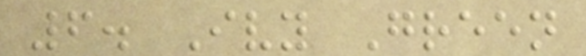6. Ivy Green
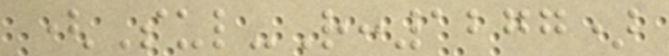(Sul-R:1277)
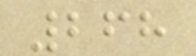268
